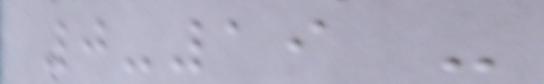0-19 -
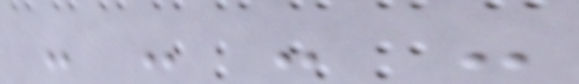- - - -
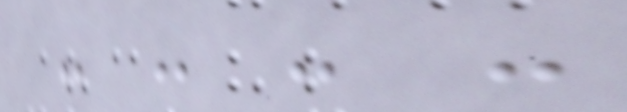- - - -
